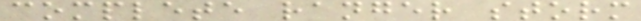complete ranger storm
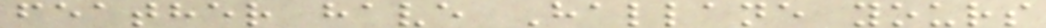feather have Hallane yours
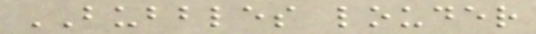BUBBLES louder
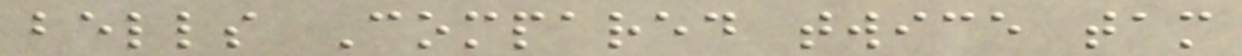bells Compared twice tam
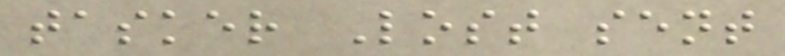tasker Lost sent
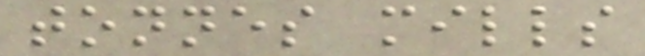tonnes mills
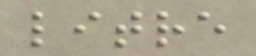litre
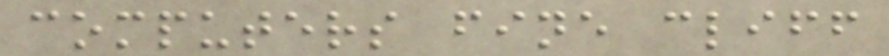computers fine cliff
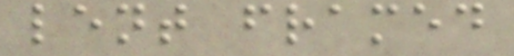lent framed
